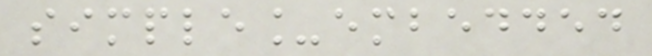simple_embedded
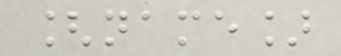[name]
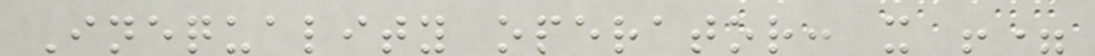Inequality operator: x !=
